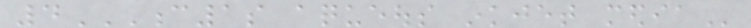4C1S AQUEOUS INKJET MEDIA
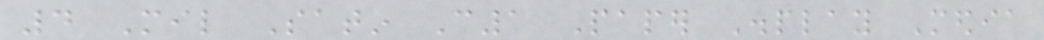4 Mil Satin C1 Paper Display Media
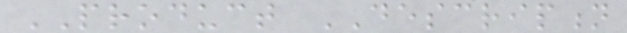PRODUCT DESCRIPTION
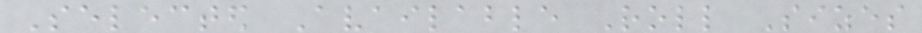Selected Available Roll Sizes
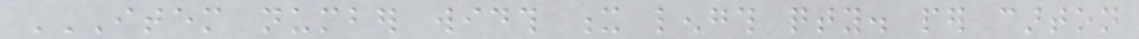ITEM NUMBER WIDTH X LENGTH QTY. PER CARTON
